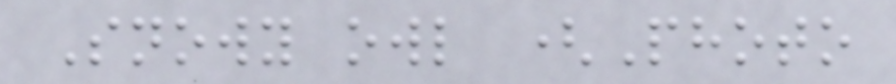Snowy owl (Photo
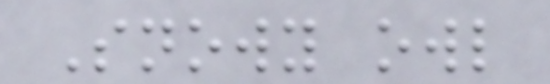Snowy owl
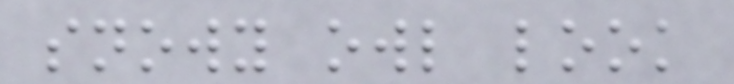snowy owl look
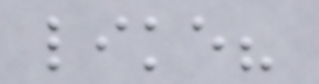like?
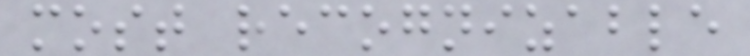most recognizable
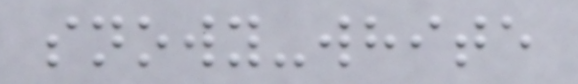snowy-white
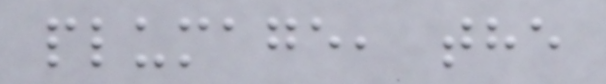plumage, the
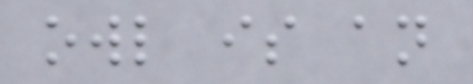owl is an
